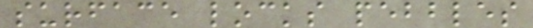surface locks pebbles
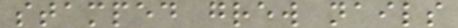stamped grew nails
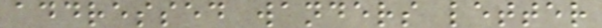addressed wanders letter
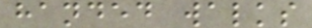handed walks
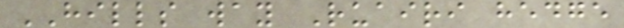HILLS way Ruairi hedge
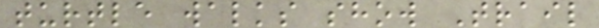turtle walks show Trail
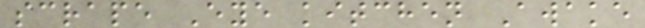scrape Eye kitchen Awake
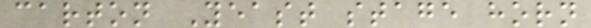carton Yeast stage horn
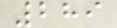289
